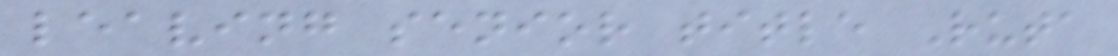leaving senior title Ruta
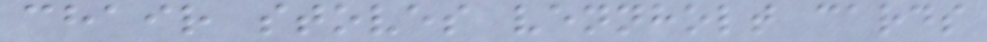chair stoves vennholt cards
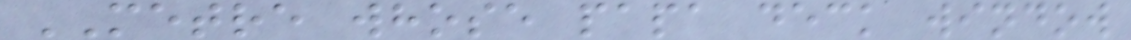METRE whose papa deck window
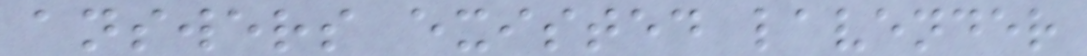answers existed lavender
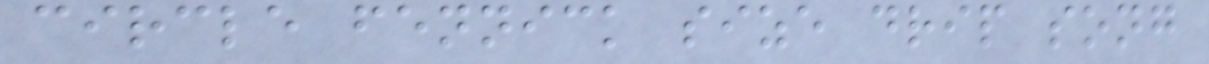circle fennick size drip song
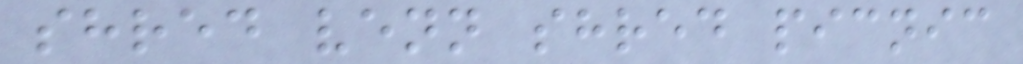shred venn shred picnic
